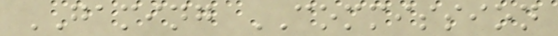GAMING COMMISSION
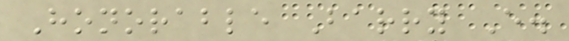Honorable Barry E.
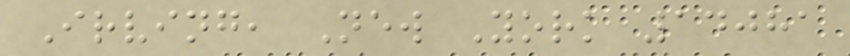Irving, New York 14081
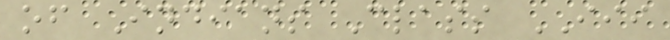of Indians Class III
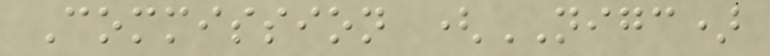Commission (NIGC)
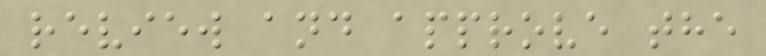review and approve the
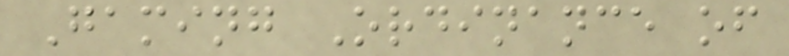Gaming Ordinance of
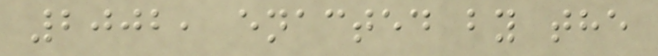2002, enacted by the
